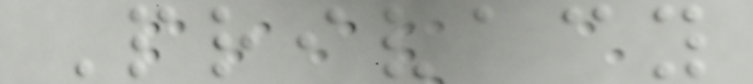Privacy
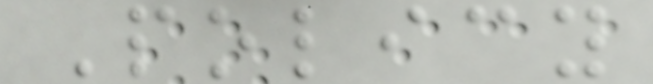Policy
